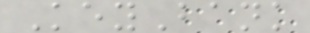KeyBank
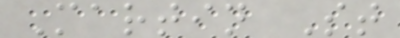Martin St
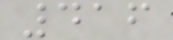416
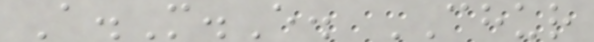A.M.E. CHUR
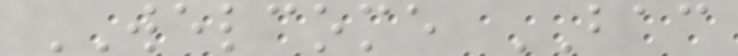WELCOME BAC
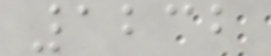1232
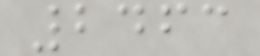2463
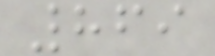869
